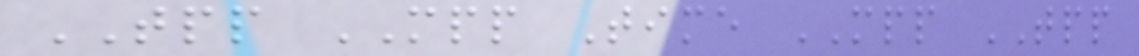TPP MPP Time MPP TPP
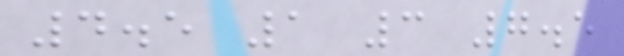4.5 1 3 7.5
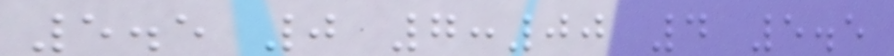5.5 0 7:00 4 5.5
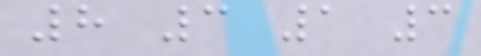8 3 1 3
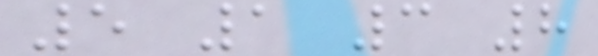5 1 3 8
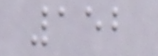152
